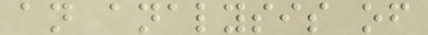an analysis of
